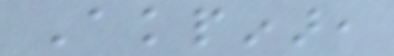Akpinar,
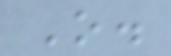O.
